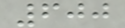600
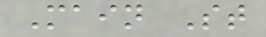Main St
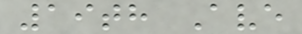19th Ave
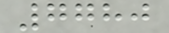7780
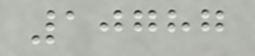10787
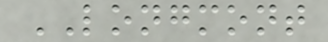LONGMONT
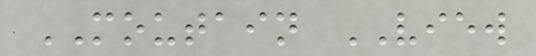MOUTAIN VIEW
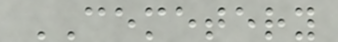CEMETERY
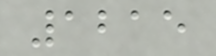1215
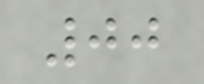00
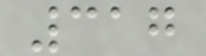317
